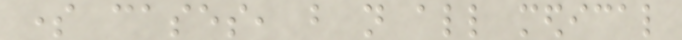some cases, but not all medical
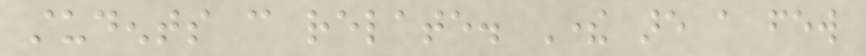students can relate. There are a few
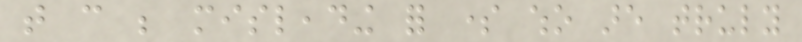that can be misleading for some who are truly
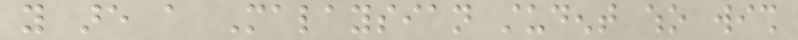you are a Malaysian student who wish
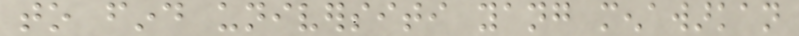to find universiti yang menawarkan
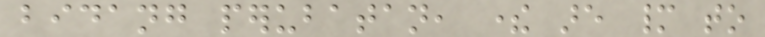bidang perubatan, there are many to
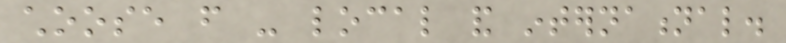choose from - local and international.
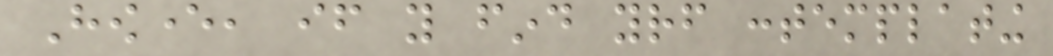However, if you find yourself contemplating
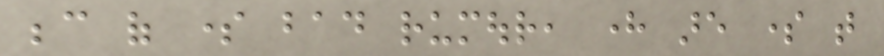because of some bad rumour, here are some that
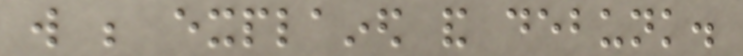will be explained and debunk.
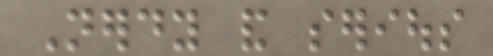Nerdy and serious
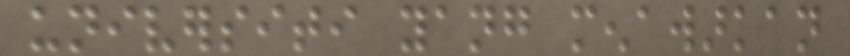universiti yang menawarkan
